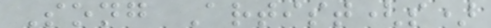Song Artist(s)
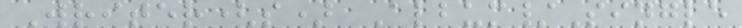Writer(s) Album/Single
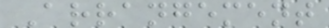Arrangement
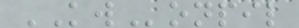KWonpil
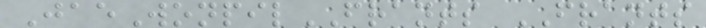JaeWonpilFRANTS FRANTS
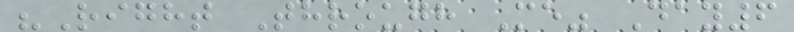"Right Through Me" Day6
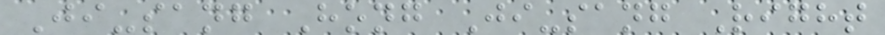Ji-sang Hong Ji-sang Right
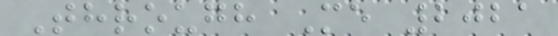Through Me 2021
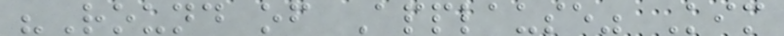"Round of Applause" Kim
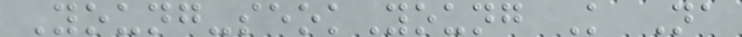Young-seokYoung K Na
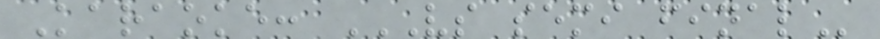Karaoke: VS SEMI FINAL
